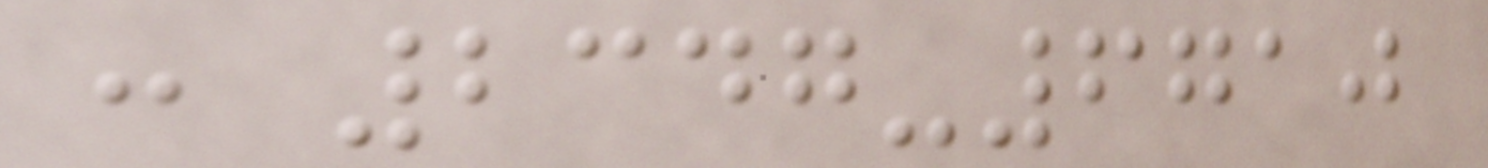: 2347-6710
